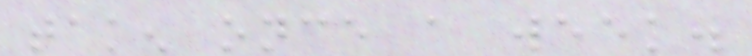taken once a week.
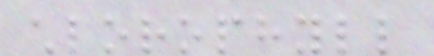chlorophyll
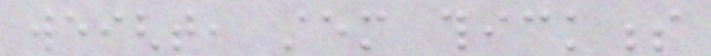weight, stem thickness
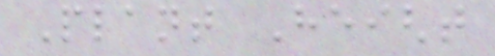Plant Height
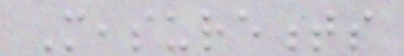Measurements
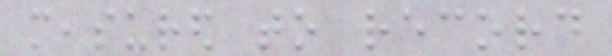measured to record
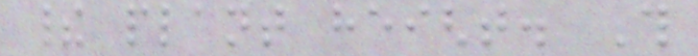their plant height. This
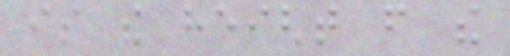is the height from the
